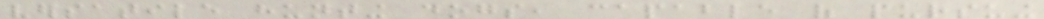versatile hunting dogs, capable of pursuing
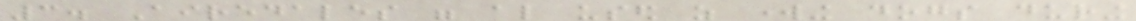3. Airedales were also used as working dogs during
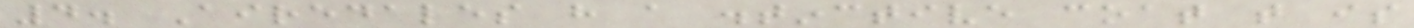4. Airedales have a distinctive coat that is
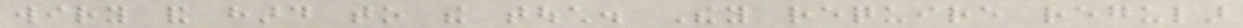wiry and hard to the touch. They require regular
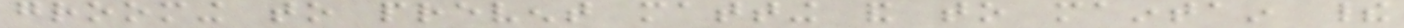grooming to prevent matting and to maintain their
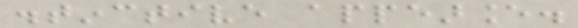distinctive appearance.
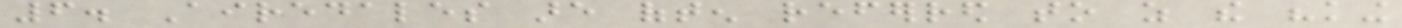6. Airedales are often referred to as the "king
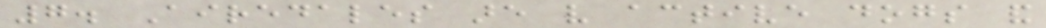7. Airedales are very active dogs and
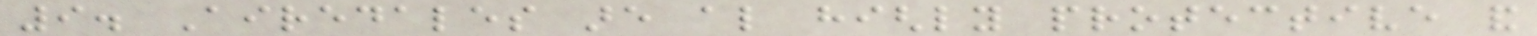9. Airedales are also highly protective and
